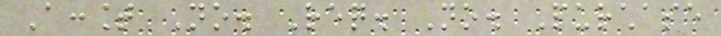Account No. Req. No. Purchase
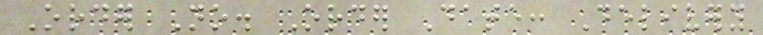Order No. Order Date: Delivery
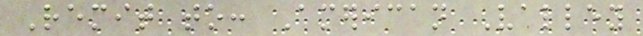Remit to: American Valley
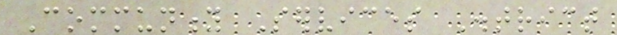Community Services District
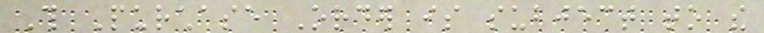This Purchase Order is subject to the
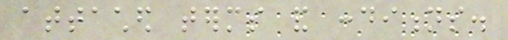attached terms and conditions.
